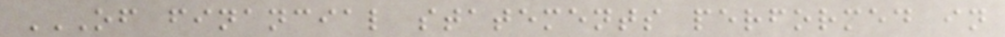OF FINANCIAL STATEMENTS PERFORMED IN
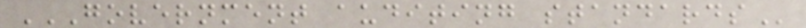GOVERNMENT AUDITING STANDARDS
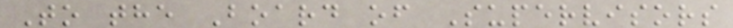To the Board of Supervisors
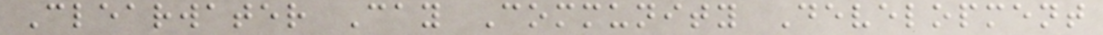Clearwater Cay Community Development
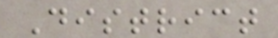District
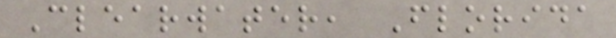Clearwater, Florida
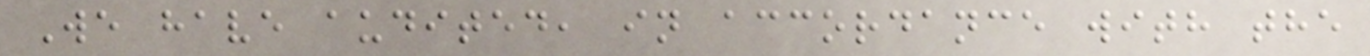We have audited, in accordance with the
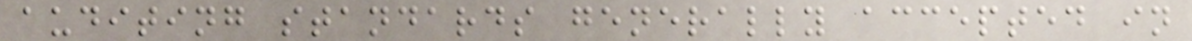auditing standards generally accepted in
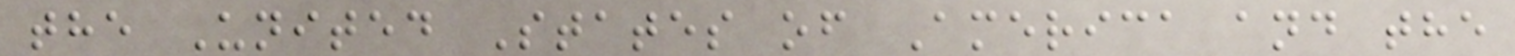the United States of America and the
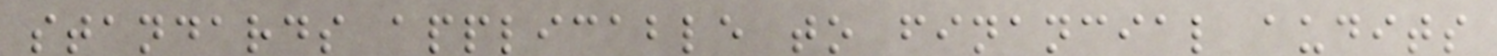standards applicable to financial audits
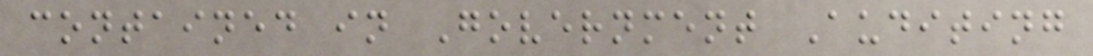contained in Government Auditing
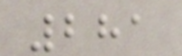281
